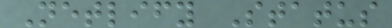Netlify Status
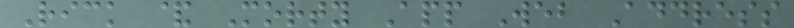Rick & Morty App Web Address
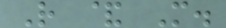R & M.
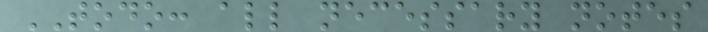TODO: all necessary notes
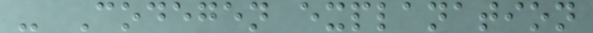- Codegen explanation
